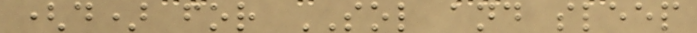(d) for SOL and sleep
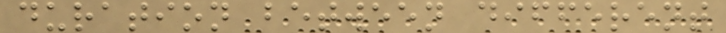duration between different
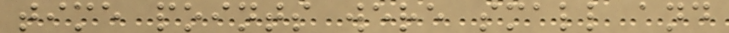time points were small and
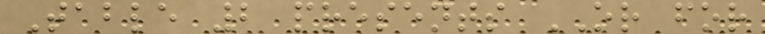Table 2 presents OR for
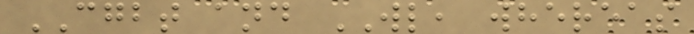CGBT and WL, whereas
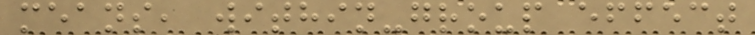means, within-group effect
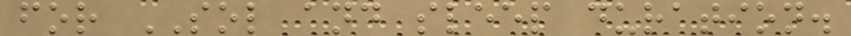for SOL and sleep duration.
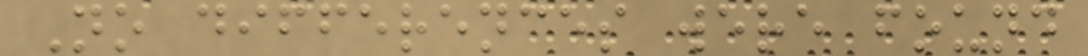No differences were found
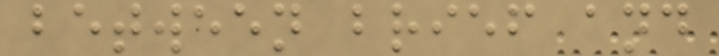between brief and
